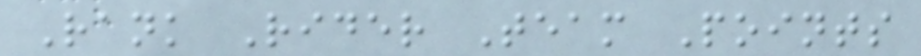Rank Rider Team Points
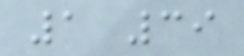1 39
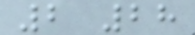2 28
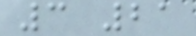3 21
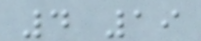4 19
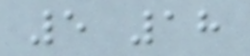5 18
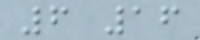6 16
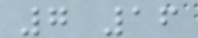7 16
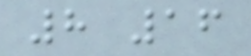8 16
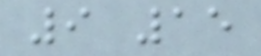9 15
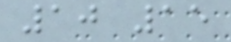10 15
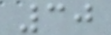30
